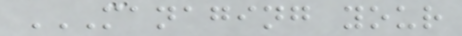MANAGING YOUR
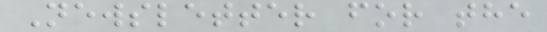Newsletter for the
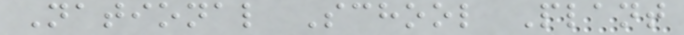National School Plant
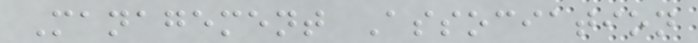Management Association
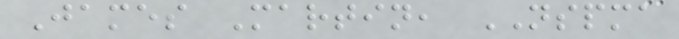James Martin, NSPMA
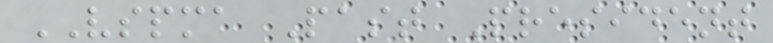VSPMA Past President
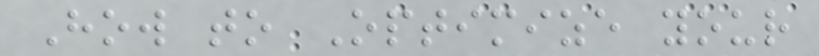How to Optimize your
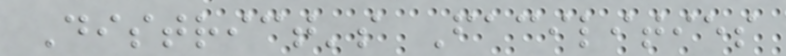District's Facilities
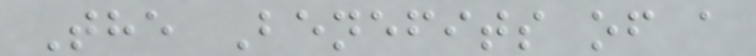The Benefits of a
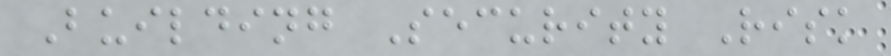Building Security Risk
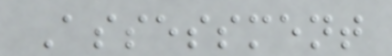Assessment
